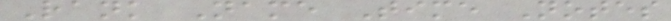Rank Name Time Notes
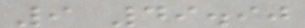9 49.90
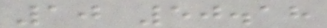10 50.18
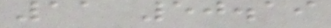11 50.19
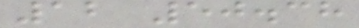12 50.38
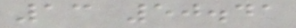13 50.41
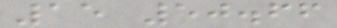15 50.66
